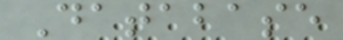Database
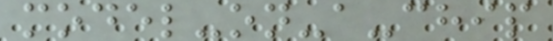model-on-a-chip
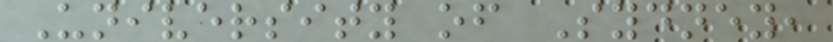University of Sydney,
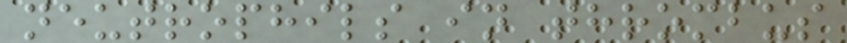neutrophils in thrombus
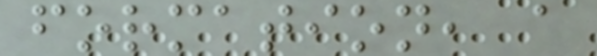formation, a
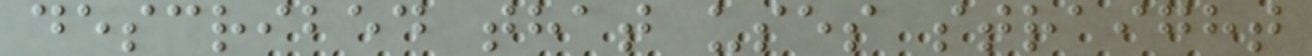described that uses straight
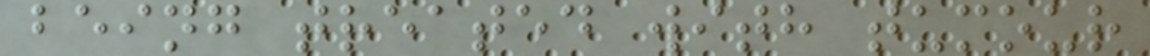being treated with tumour
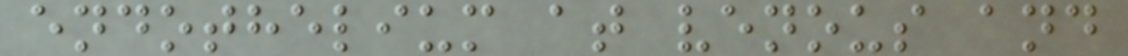endothelium at venous and
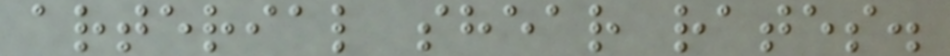arterial shear rates.
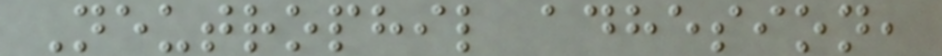Neutrophil adhesion,
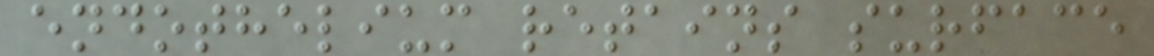endothelium retains surface
